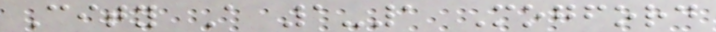City A 1-1 Mogford
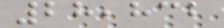28,832
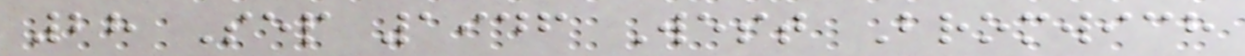28 Sep 1946 West Bromwich
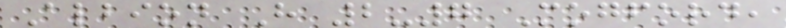Albion H 2-7 Mogford,
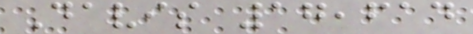Davis 17,614
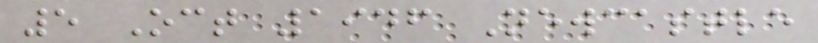5 Oct 1946 Newcastle
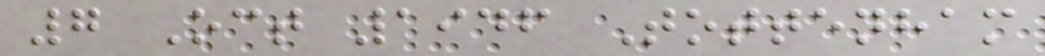7 Oct 1946 Tottenham
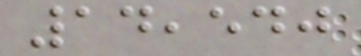14,540
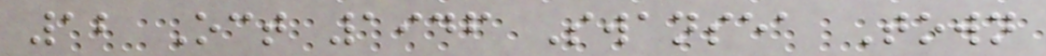12 Oct 1946 Swansea Town
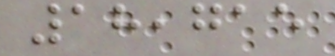18,715
